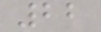22
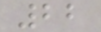22
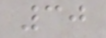30
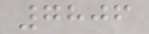7806
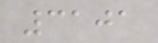3101
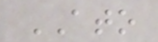ATO
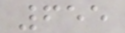655
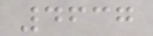4637
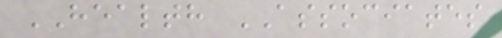HEALTH ASSOCIATES
